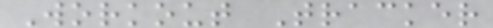Workout Tracker
